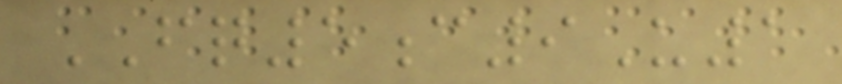FQ5c9U1
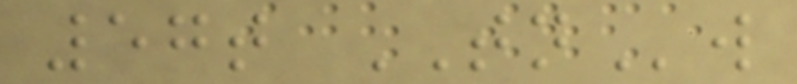57t TNw
